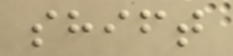shift
